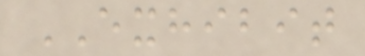EXHIBIT
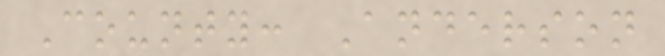County: Anderson
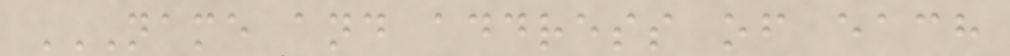NAME AND ADDRESS OF EACH
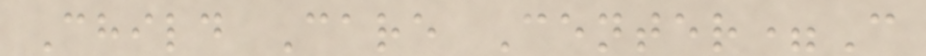Child Care Center=C
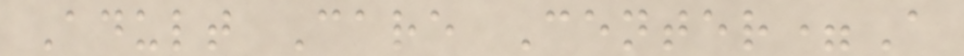Adult Care Center=A
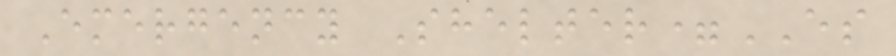Emergency Shelter=ES
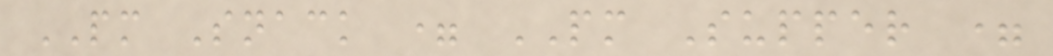PM Snack = PM Supper =
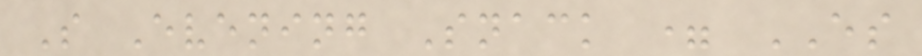S Evening Snack = ES
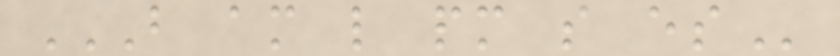B AM L PM S ES
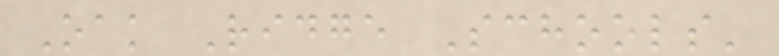Oak Ridge Schools'
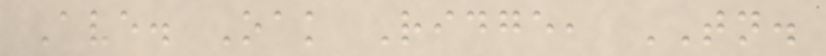Ave. Oak Ridge, TN.
